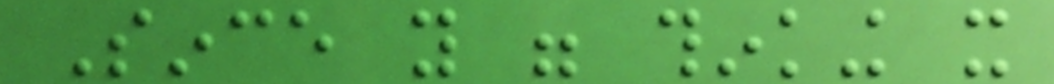Since you were thinking it
